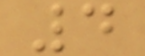4
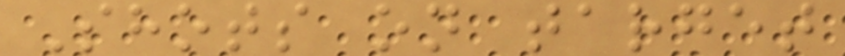Shots on target
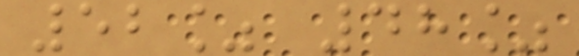52% 48%
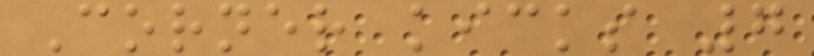Corner kicks 7
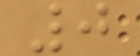0
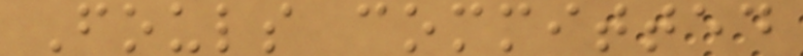Fouls committed
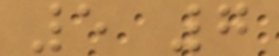5 7
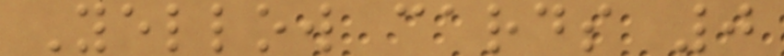Yellow cards 0
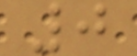0
